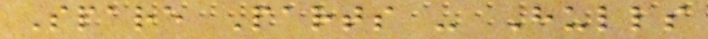Spare Parts - Hulls
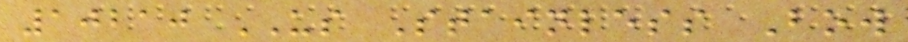10210 US Stainless Bow
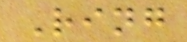Ring
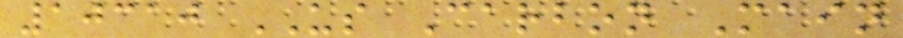10310 US Carbon Main
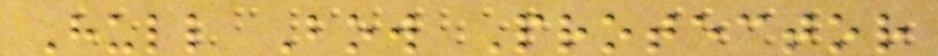Hull Bow Protector
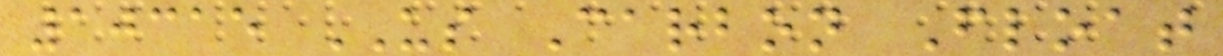10315 US Carbon Float
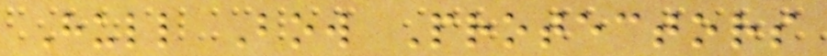Hull Bow Protectors
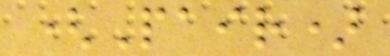(Pair)
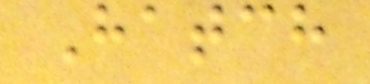Hatch
